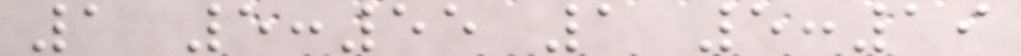1 5:55 1 5:19
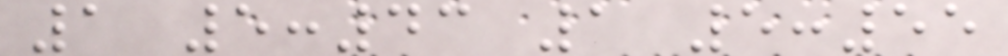1 5:43 1 5:55
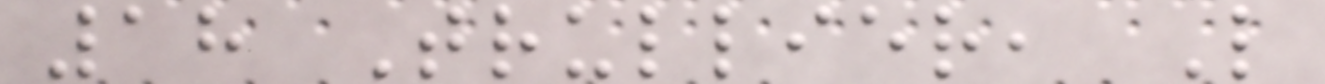18 Trullier, L
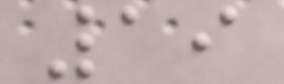19
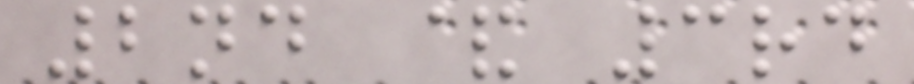2nd & 3rd
